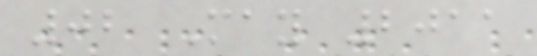02 May 2011
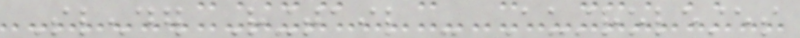Slender Ringtail - Austrolestes
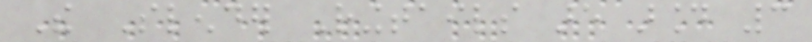The Slender Ringtails are around 3
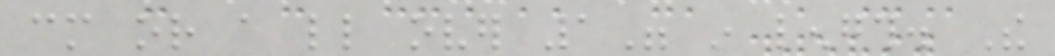cm or a little over 1" in length. The
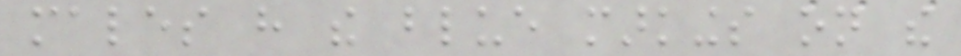males have the blue markings on the
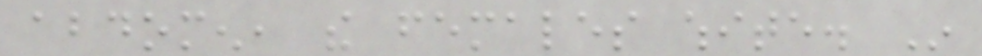abdomen, the females white. In
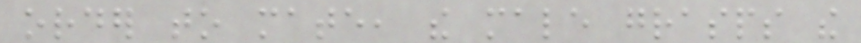order to mate, the male grasps the
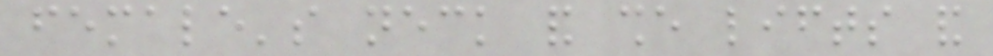female's neck and she lifts and
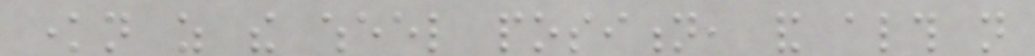known as the wheel position, and although not
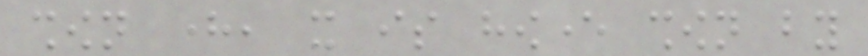shown here, it is however shown by
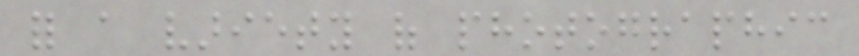for a variety of photographic
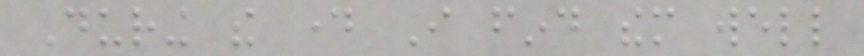During the day I find them well
